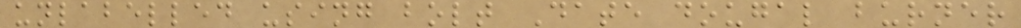unlabelled using bolt Date dougal burner
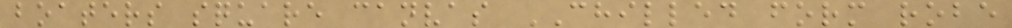boaters square canvas CHILLED form robe
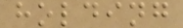holding
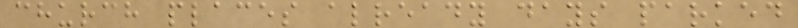church places already days parked
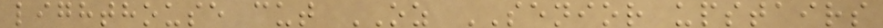lighthouse cut OZ SENIOR upstairs
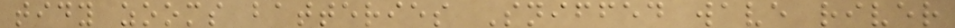tidy zooms batteries Sniffed wave river
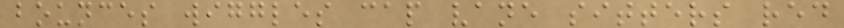bounces wiggles cap vane sitters red
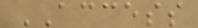ACCESS
